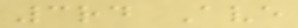3rd Ave
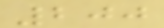200
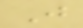J
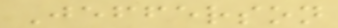Jefferson
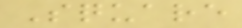Square
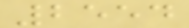2554
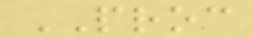PROC
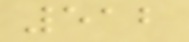512
